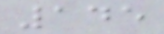145
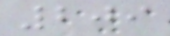209
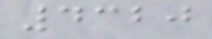4320
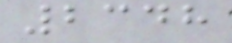2348
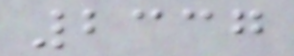2337
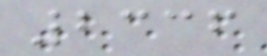2336
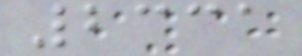2331
